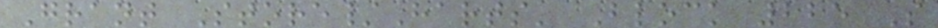Grant Store/Harts' Block 225 S
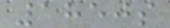1850s
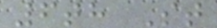6th St
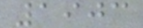1903
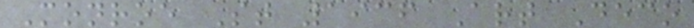Monroe St 1936 Art Deco
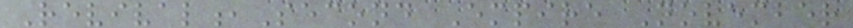Revival,Second Empire November
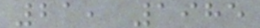21, 1985
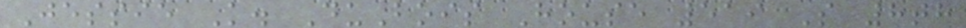Jessie K. DuBois House 519 S 8th
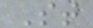St
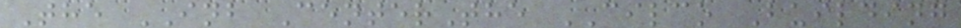The INB CenterThe CILCO Building
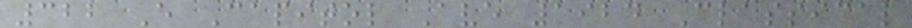322 E Capitol Ave 1924 Classical
